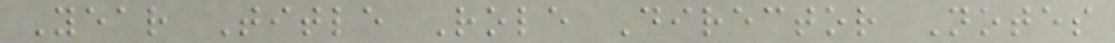Year Title Role Director Notes
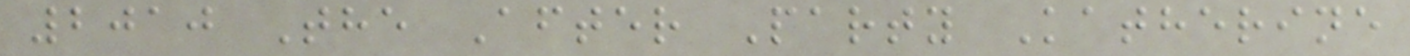2010 The After Party Katherine
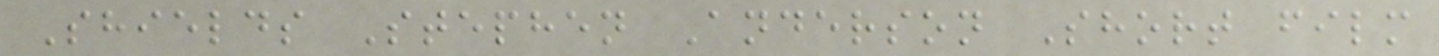Shields Stephen Anderson Short film
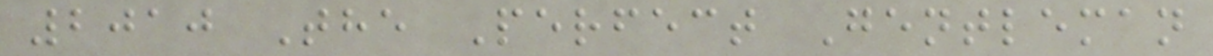2010 The Perfect Gentleman
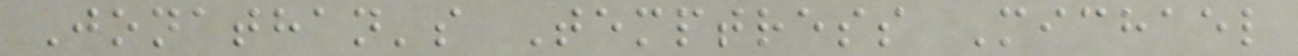Jonathan's Temptress Michael
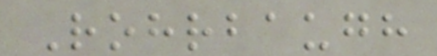Rohrbaugh
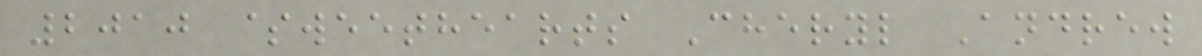2010 $weethearts Cheryl Andrew
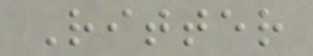Ritter
